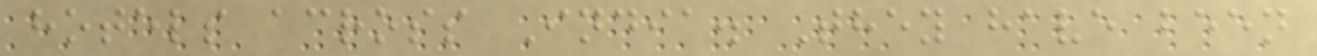hotels across India. They have been
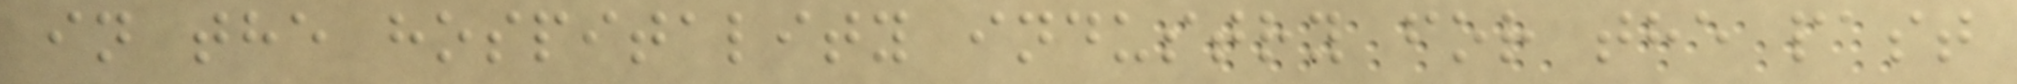in the hospitality industry for the past
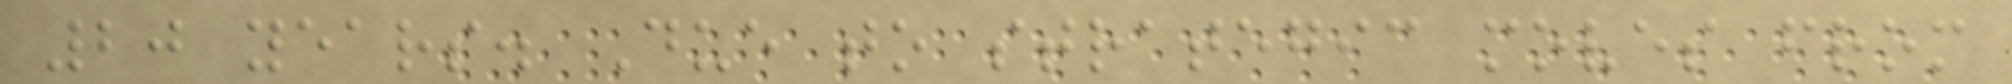20 years. Due to strategic moves from
